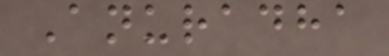Anuradha
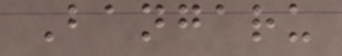Bangaru
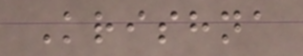Krishna
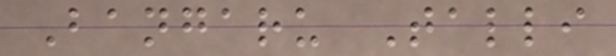Bangaru Talli
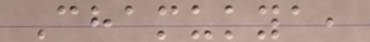Chamukya,
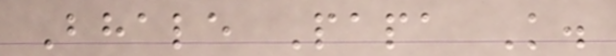Bhale Papa K.
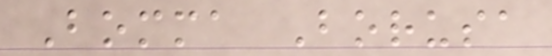Bomma Borusa
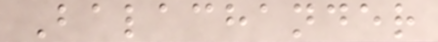Balachander
